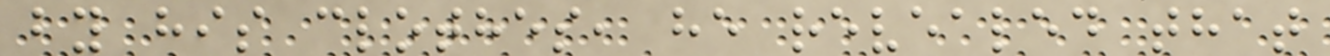by his clothes, he revealed that
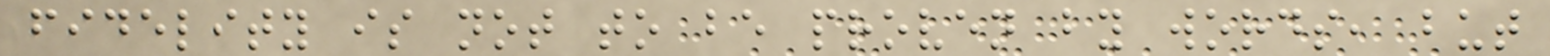fidelity is not to be proven by words, but
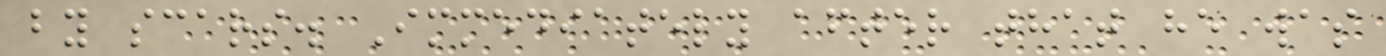by scars. Immediately after that he was
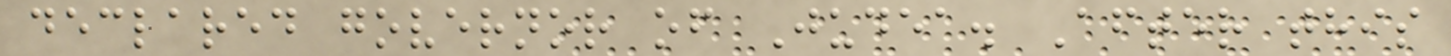declared governor of Judea. After this
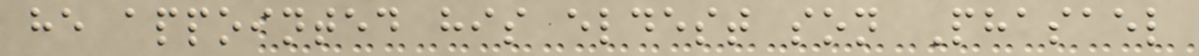he appointed his eldest son Phasael
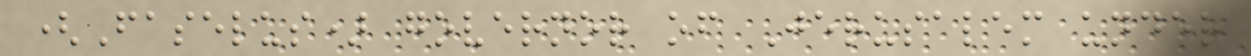(Faselus) governor of Jerusalem under
